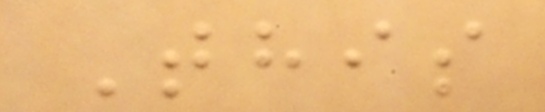This
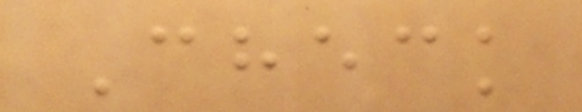Check
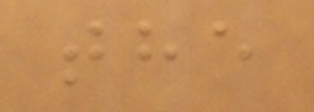the
